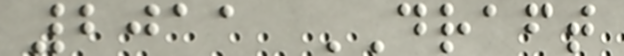2011 DRAFT
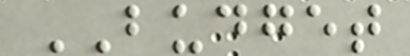BUDGET
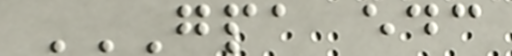GPA EDC
